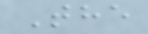The
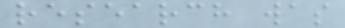research was
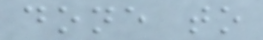done to
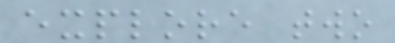explore two
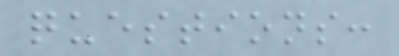questions:
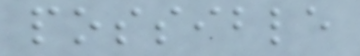possible
